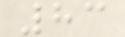83
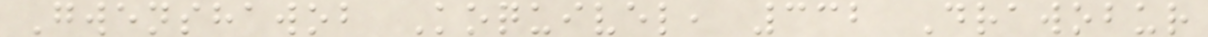Gwenshawob Koquivel, 332 Drawobur
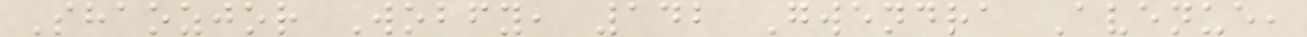Shaozjor Wobfy, 142 Gwendra Avenue,
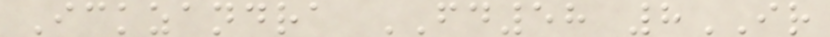Ickzandra FD58 8IR
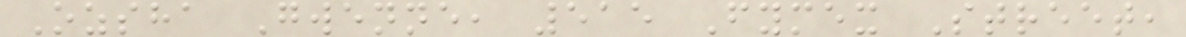Ozsha Gwenne, 515 Fymex Street,
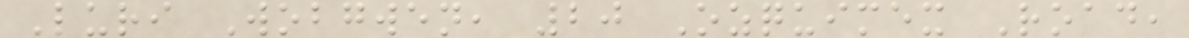Luri Wobgwen, 20 Ozquimex Road,
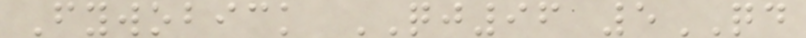Fywobick QJ96 5QD
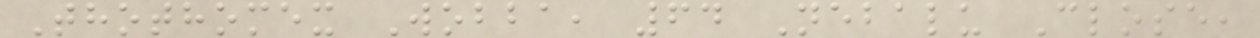Thothomex Wobba, 64 Nebalu Close,
